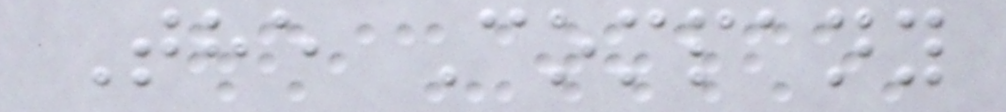The Company
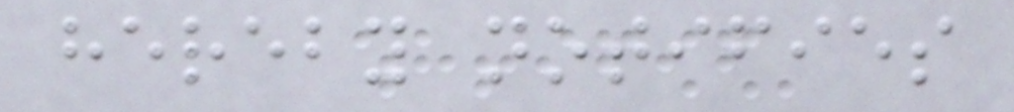hereby notifies
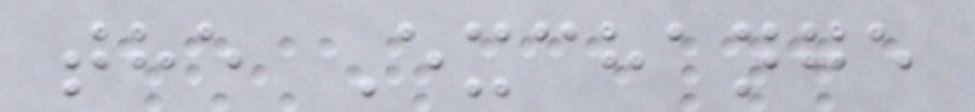the Exchange
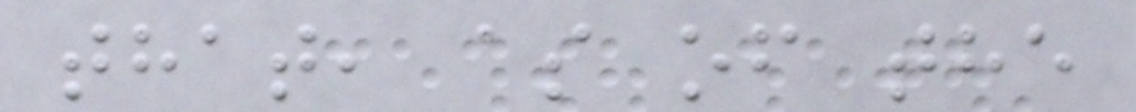that, as of the
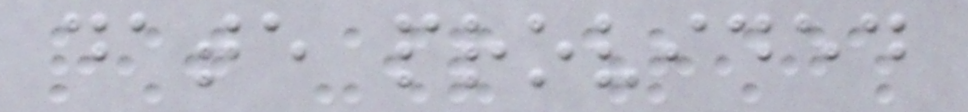date provided
